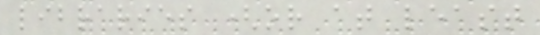libraries (or at least
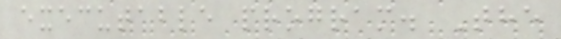executable program. The
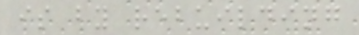is by rebuilding
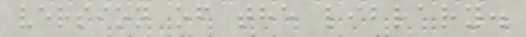version of the library.
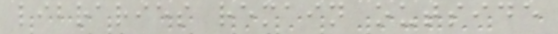libraries remain outside
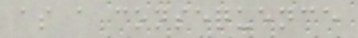as a consequence
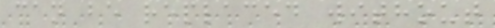can be replaced without
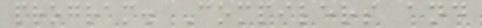program. Compilers and
